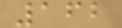162
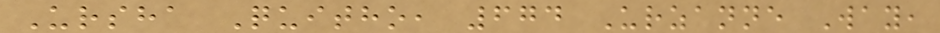Ursha Quitho, 674 Urzanne Way,
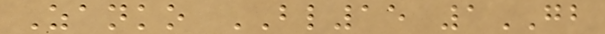Zanko BL15 1GB
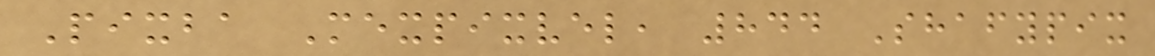Pixba Mexpixvel, 844 Shafypix
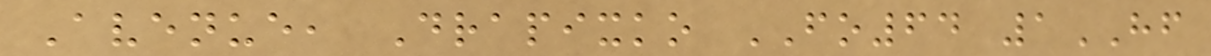Avenue, Drapixko FO64 1HF
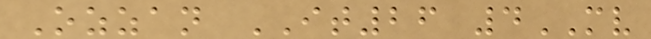Ozzan IT26 4MV
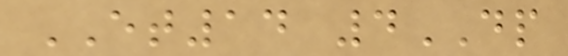ET14 4DP
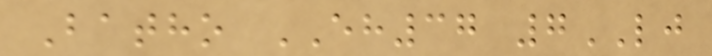Batho EH37 7LJ
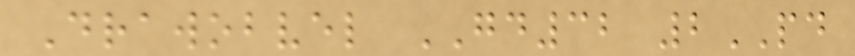Drawobvel GD32 2PD
